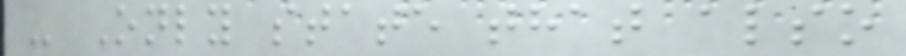- Only state that also
